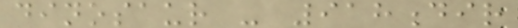dinosaur - 918dir
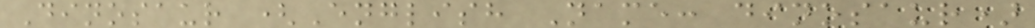Dinosaur (English Name: dinosaur)
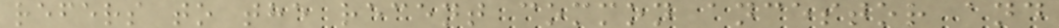refers to the recent common ancestor and
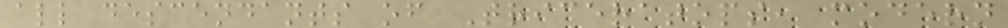all descendants of Triceratops, modern
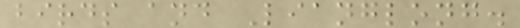birds and Lianglong.
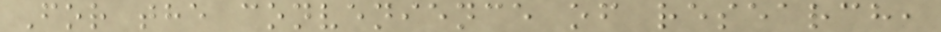For the convenience of research,
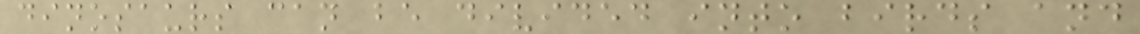dinosaurs can be divided into birds and
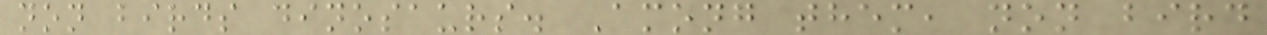non birds dinosaurs. Among them, non bird
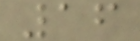16
